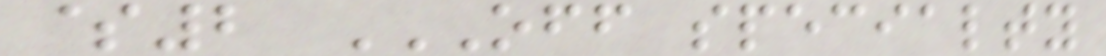$2 OFF SPECIALTY
